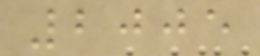2005
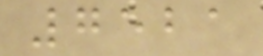7521
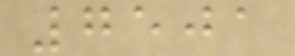7501
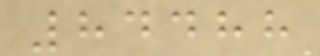84488
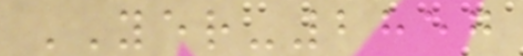YER-2857
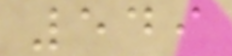549
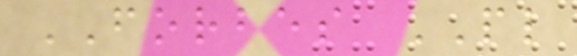FORBES PL
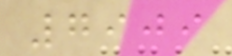7909
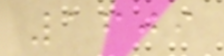1609
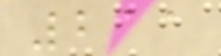211
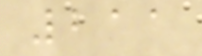211
